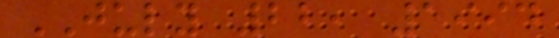JULY 22, 1994
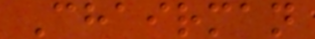Chairman
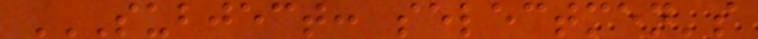SUBJECT: SELECTMEN'S
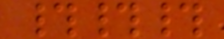###
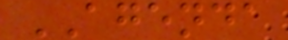AGENDA
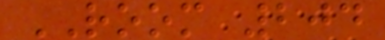ROOM 204
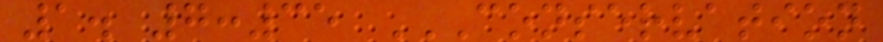1. 7:35 CONSERVATION
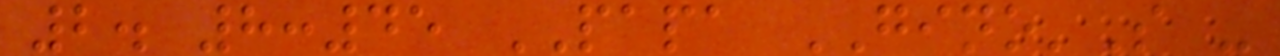2. 8:45 PAPA GINO'S -
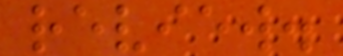review.
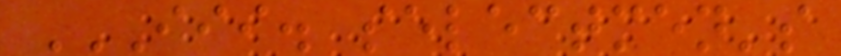III. SELECTMEN'S
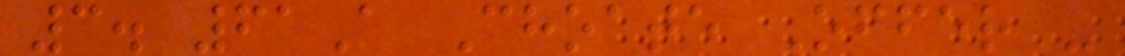3. 61A Choate Offer -
